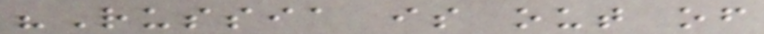"Russia is out of
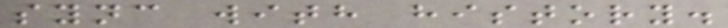sync with history.
